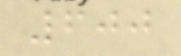600
